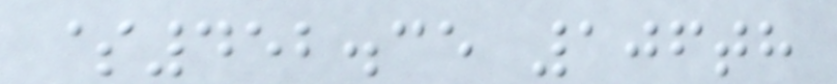$452.35 106th
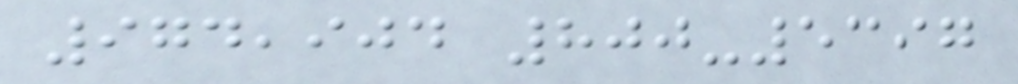974,904 800-5397
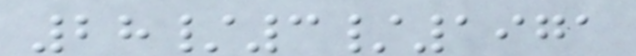28/3/1971
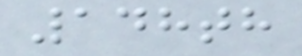148th
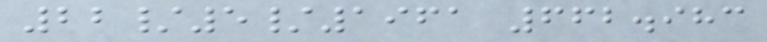22/5/1961 662.983
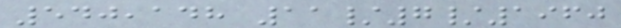540,148 11/7/1960
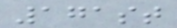171st
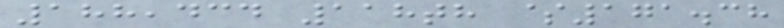188,434 118th $171.38
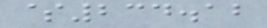$234.12
